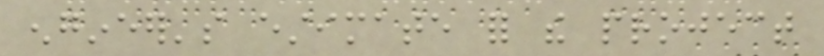engineer's estimate for the project
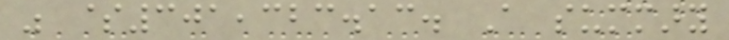was $301,323.13. A summary
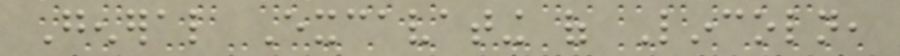General Excavating of Lincoln,
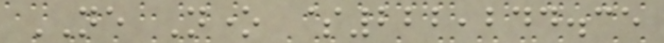NE None $222,244.35
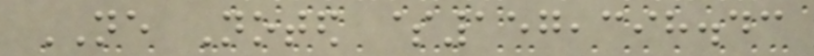NE Noted $157,398.43
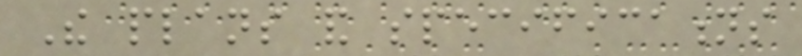The plans and specifications
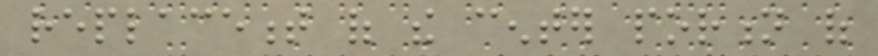replacement of the center portion of
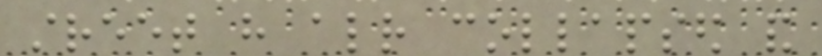street have already collapsed and
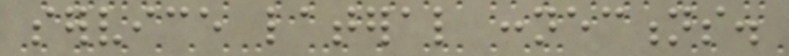service lateral connections.
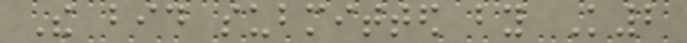The bid submitted by K2
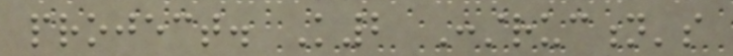project. K2 Construction's
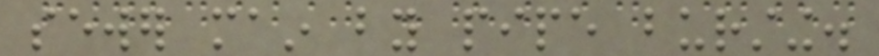sewer main by pipe bursting.
